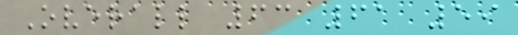Overall 63 61 59
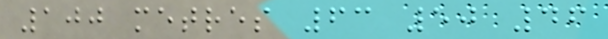100 metres 63 50 46
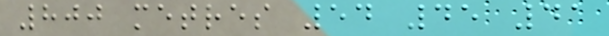800 metres 54 45 41
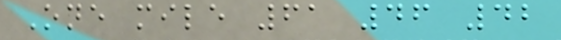One mile 61 46 42
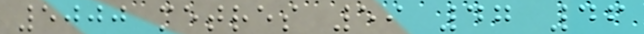5000 metres 59 47 46
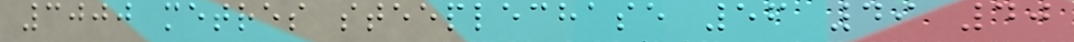3000 metres steeplechase 56 49 40
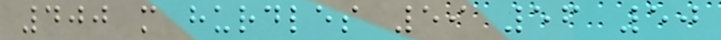400 m hurdles 59 56 50
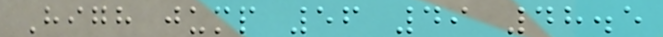High jump 56 49 48.5
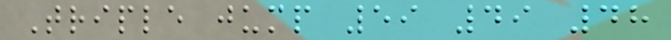Triple jump 59 49 48
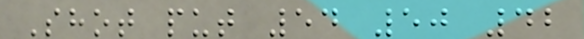Shot put 54 50 42
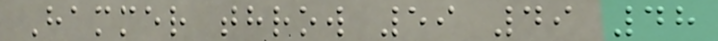Hammer throw 59 49 48
